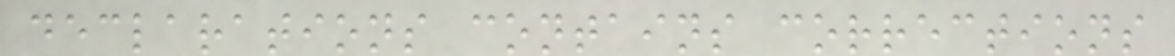declarations contains corrections
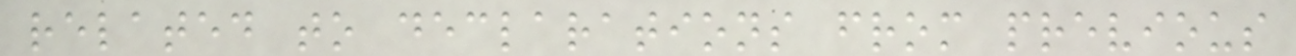related to declarations from previous
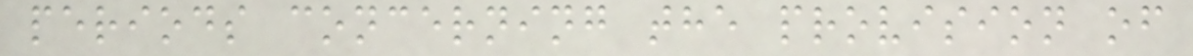periods concerning the provision of
